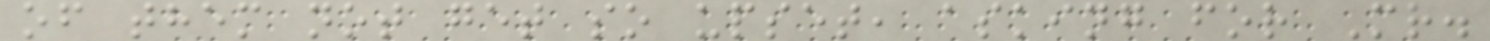of them not get so upset, asking for Mr.
